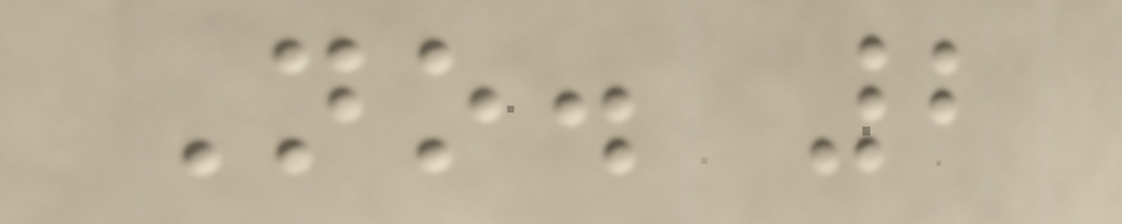No. 2
